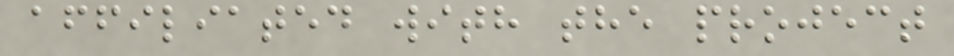affiliated with the project
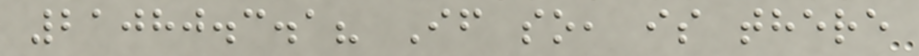21080.3.1? If so, is there
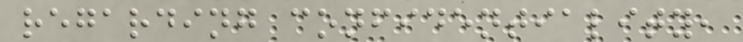regarding confidentiality,
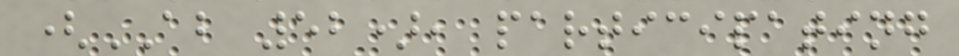(AB 52), participating
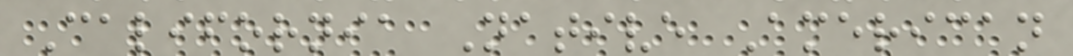California Native American
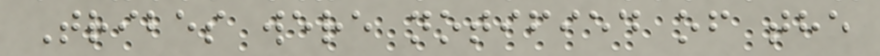Tribes were notified of the
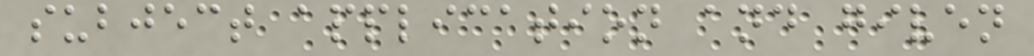subject application and given
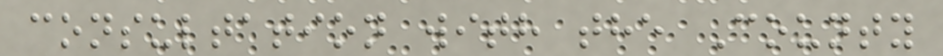consultation with the County
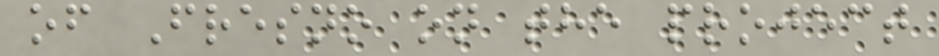of Fresno on the project
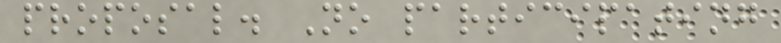proposal. No participating
